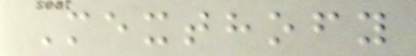Mexthofy
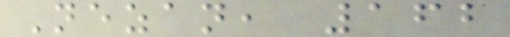Nezan, 162
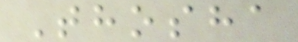Thosha
